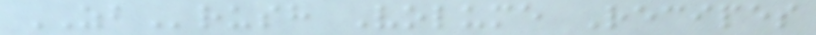ZBrush Volume Recipes
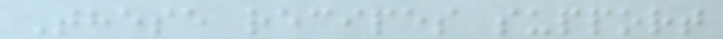These recipes support
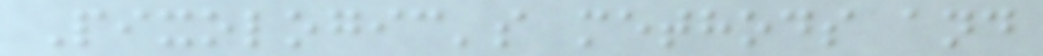Pixologic's methods and
